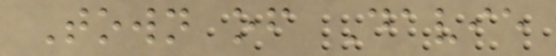Town of Davie
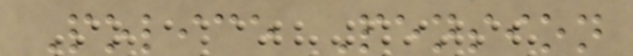Police Pension
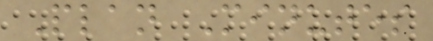Plan Minutes
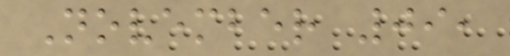November 09,
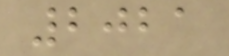2021
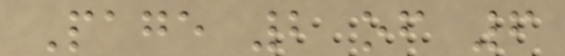Page 2 of 6
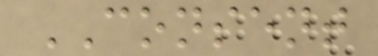CONSENT
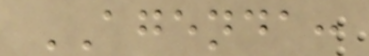AGENDA:
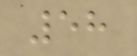58
